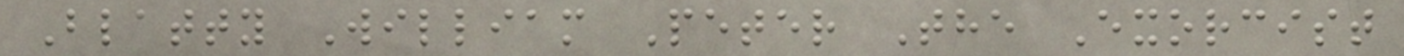Blatty William Peter The Exorcist
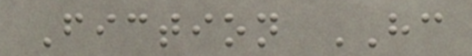Fiction HC
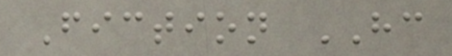Fiction HC
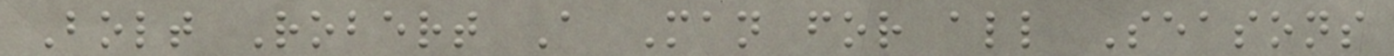Bolt Robert A Man for all Seasons
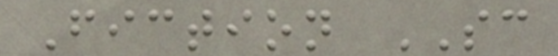Fiction SC
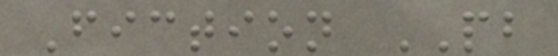Fiction PB
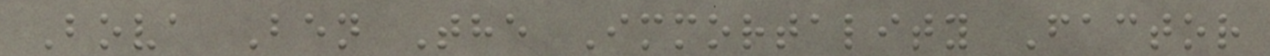Bova Ben The Immortality Factor
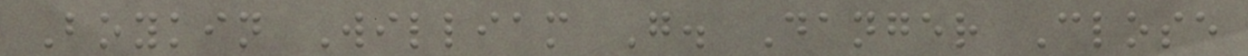Boykin William G. Danger Close
